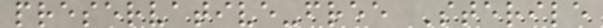preservative-free Sterile
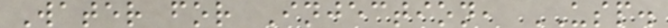Water for Injection, USP.
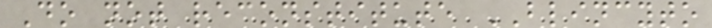Do not reconstitute BLINCYTO
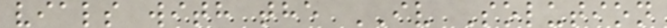vials with the IV Solution
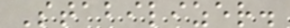Stabilizer.
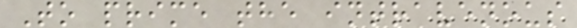To prime the intravenous
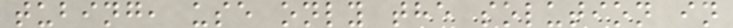tubing, use only the solution in
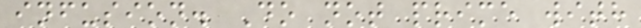infusion. Do not prime with
